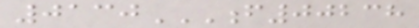0130F00238
